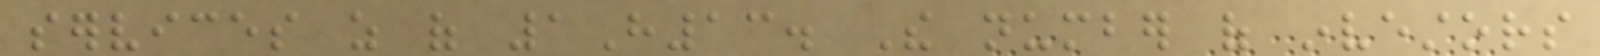services as of 1H13. The number of investors
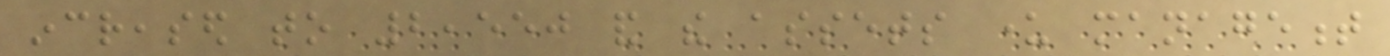increased to 2,550 and the assets under management
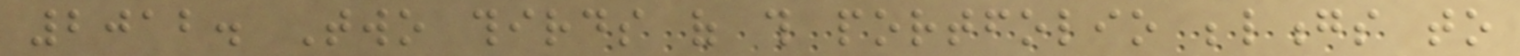2012. Two thirds of this portfolio belongs to
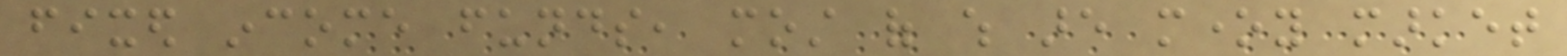fixed income funds, most of which are money market
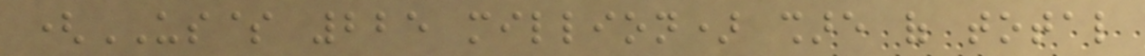(US$ 225 million) share of total
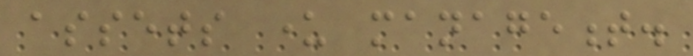assets under management.
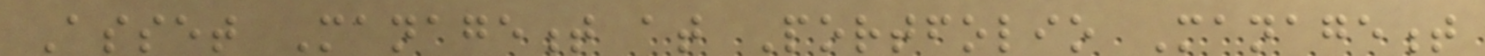Asset Management at Portfolio Management
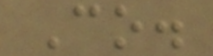Co.
